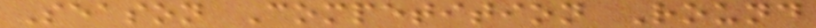Season Competition Round
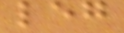leg
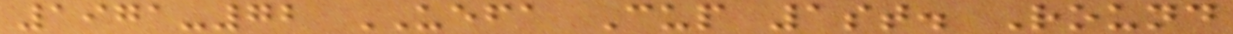1971-72 UEFA Cup 1st. Round
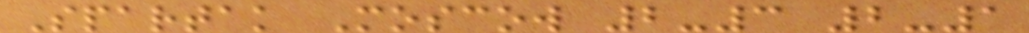Spartak Moscow 2-3 2-1
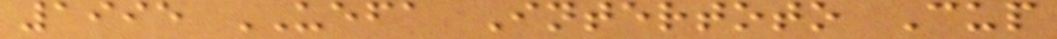1995 UEFA Intertoto Cup
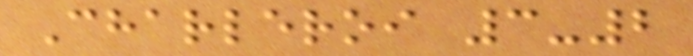Charleroi 3-2
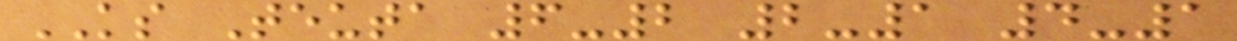KS Teuta 6-2 2-1 4-1
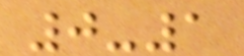0-1
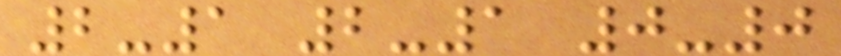2-1 2-1 0-0
